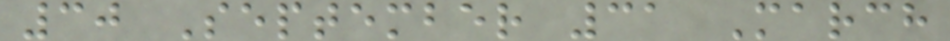30 September 31 March
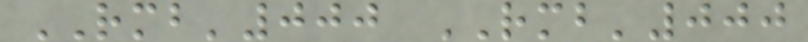RMB'000 RMB'000
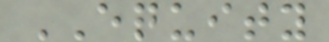EQUITY
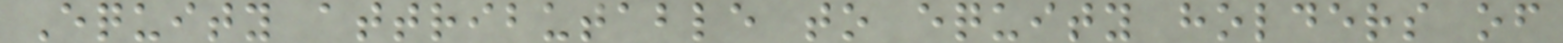Equity attributable to equity holders of
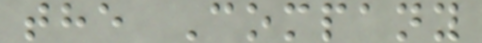the Company
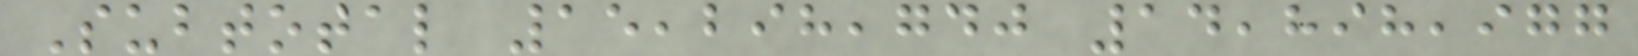Subtotal 15,298,740 14,898,977
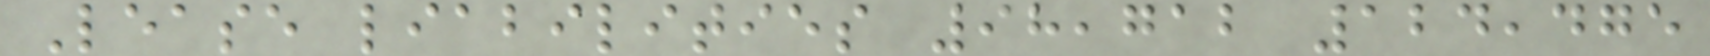Lease liabilities 98,712 124,475
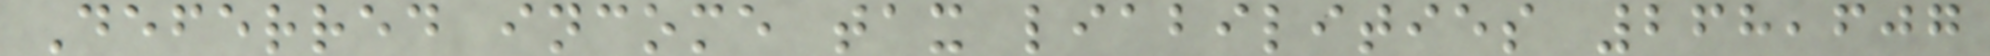Deferred income tax liabilities 268,607
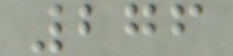276
